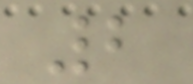2
